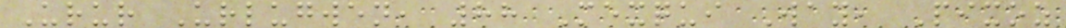Urur Urlugwen, 88 Mexqui Way, Pixoz
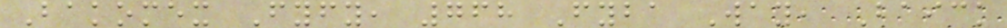Bakomex Fyfy, 768 Fyba Way, Baick
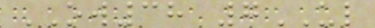OW38 7UL
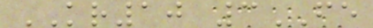KR10 3FE
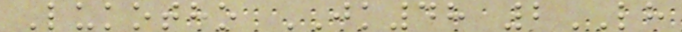Lukotho JK48 2LH
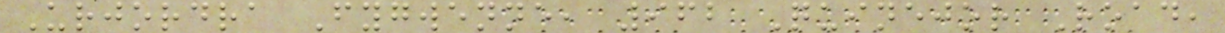Urjordra Fygwenne, 962 Quinejor Road,
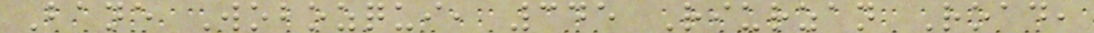Bane Wobozqui, 345 Riurzan Road,
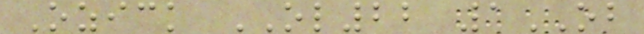Ozick OL22 1OB
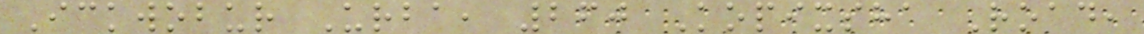Ickwobur Urba, 260 Kopixsha Road,
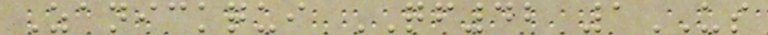Zanickqui QF42 1US
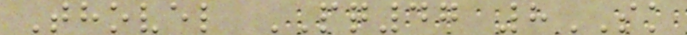Thovel PQ47 8SK
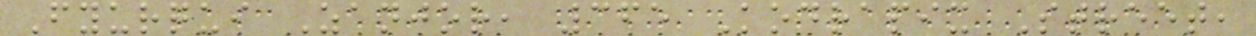Fyurqui Zanjor, 365 Kodrapix Street,
